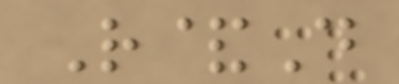R&D
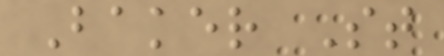Baker St
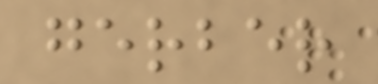gerber
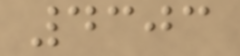4303
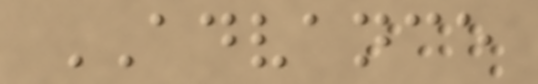ADVANCE
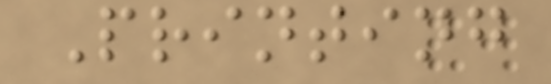Printing
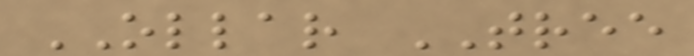OLLAR TREE
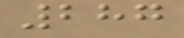287
